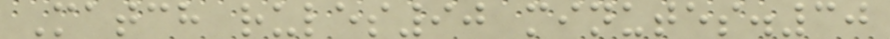Match rules90 minutes.30
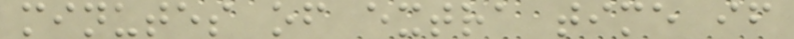minutes of extra time if
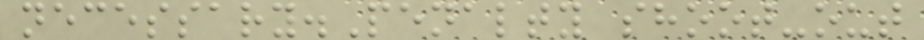necessary.Penalty shoot-out
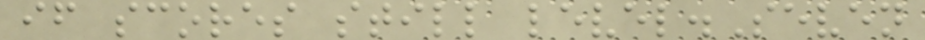if scores still level.Seven
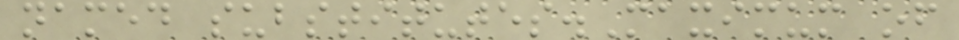named substitutes.Maximum of
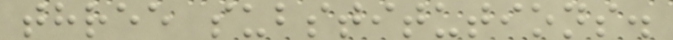three substitutions.
